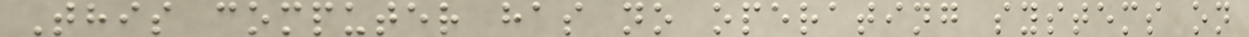This computer has no operating systems on
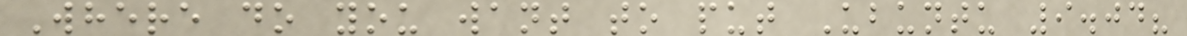Where do you want to put Ubuntu 9.04?
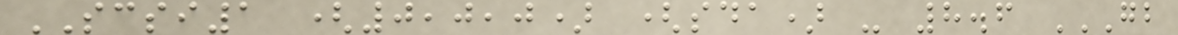SCSI1 (0,0,0) (sda) - 8.6 GB
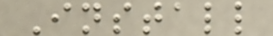Install
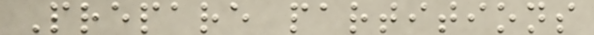Prepare partitions
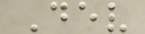Dev
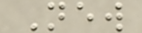New
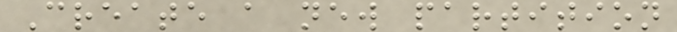Create a new partition
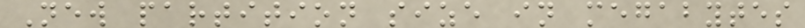New partition size in megabytes
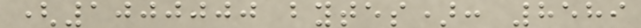(1000000 bytes): 8589
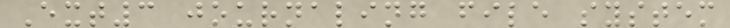Ext3 journaling file system
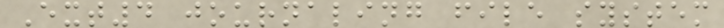Ext4 journaling file system
